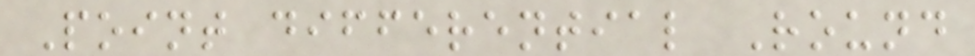Point differential Round
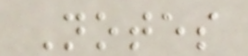Notes
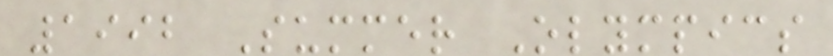1992 Summer Olympics
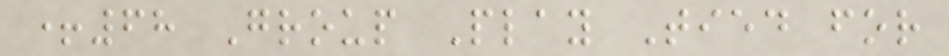+68 Group Play Tied for
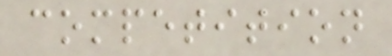competition
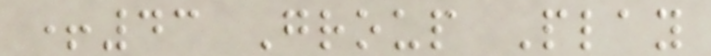+43 Group Play
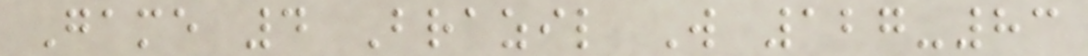Game 4 Brazil W 127-83
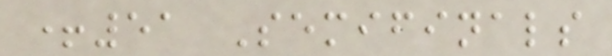+51 Semifinals
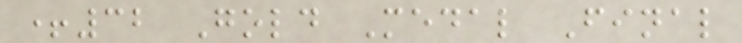+32 Gold Medal Final
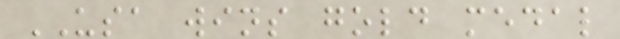USA wins gold medal
